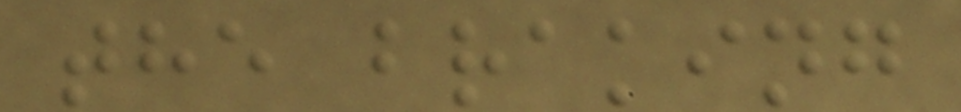the braking
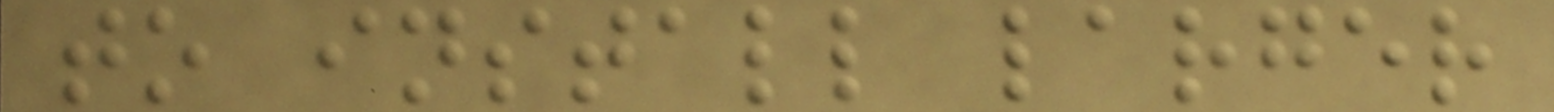to install larger
